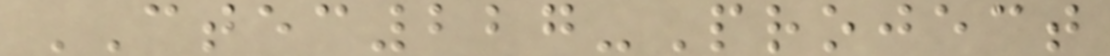CTEC227-Project
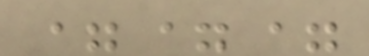===
